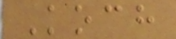Koch
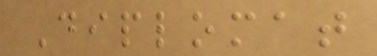Diplomat
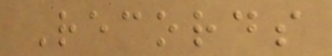Records
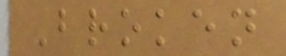Broken
